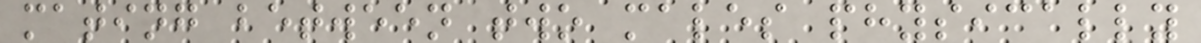mating between two males physically
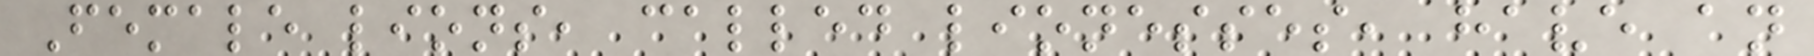Female lions, called lionesses, have an
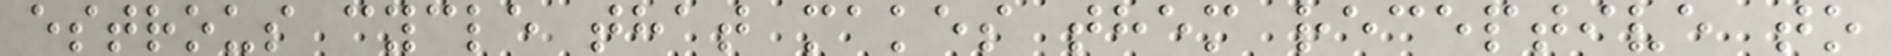estrous cycle that makes them receptive to
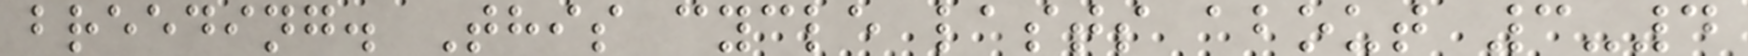breeding. This cycle lasts about 3-4
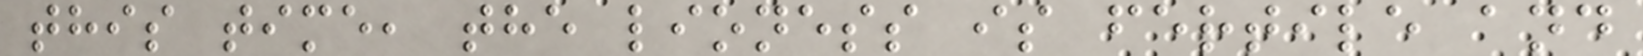this time, the lioness is fertile and
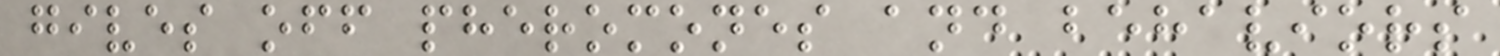gives off pheromones and behaviors
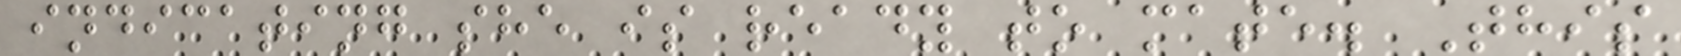indicating she is ready to mate. This
